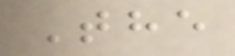The
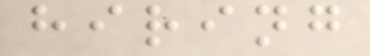hiring
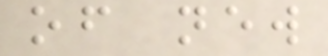of new
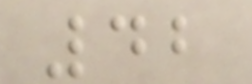42
